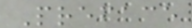Preface
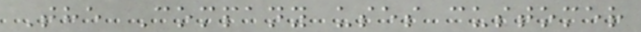The Company uses customer
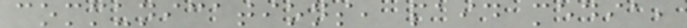communications, paid media,
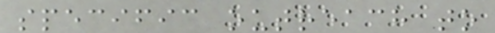specific outreach to
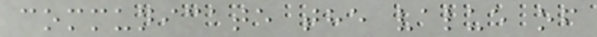communicate the value of
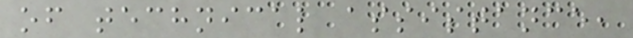of technical assistance,
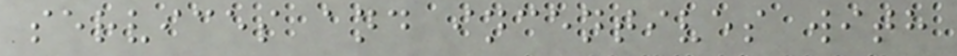services and incentives with
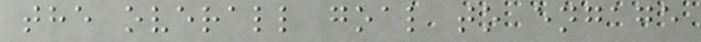the overall goal to engage
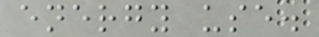energy use.
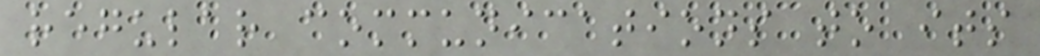regular communications to its
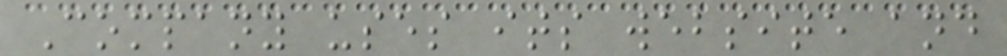Company uses its website and
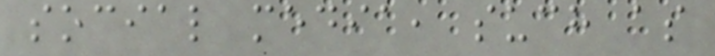social media, such as
